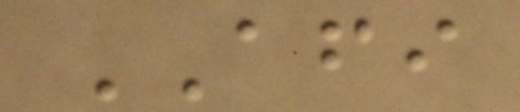AFI
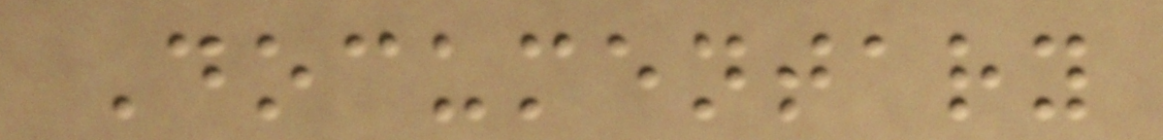Documentary
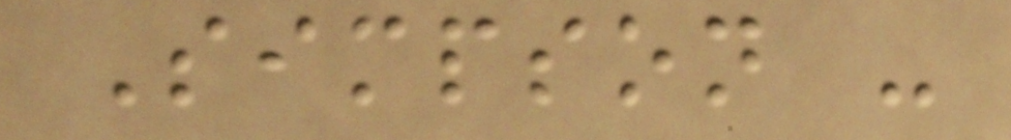Simpson -
